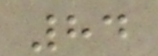84
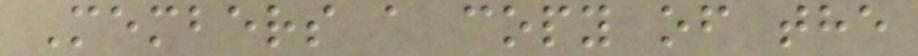Members a copy of the
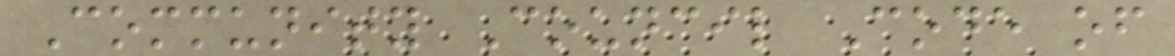Community Council Code of
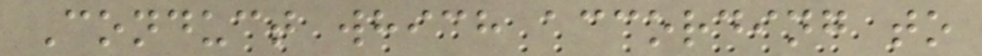Conduct which according to
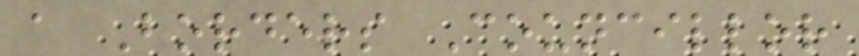a Borders Councillor
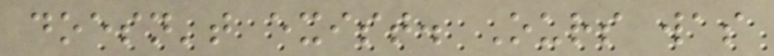doesn't exist. Ours was
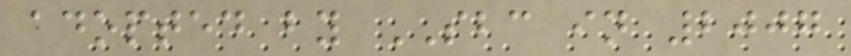adopted by SBC in 2007
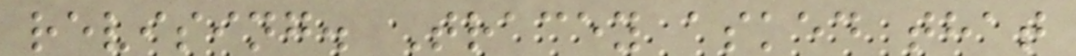revising. Tracey asked that
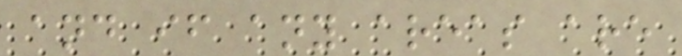and if any areas are
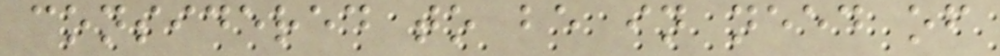considered to be in need of
